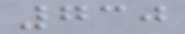730
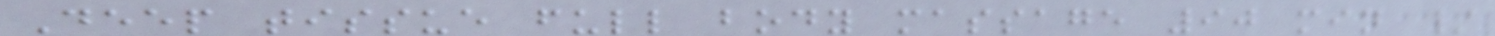Deep tissue full body massage 90 min /
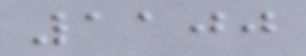1100
